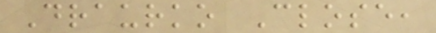Draurko Close,
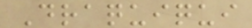Draquiqui
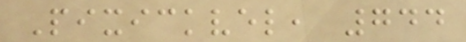Pixickvel, 744
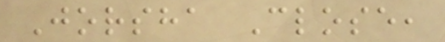Jorsha Close,
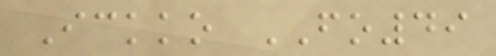Ickko FO49
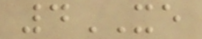4XE
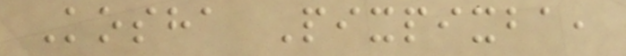Kosha Pixpixba,
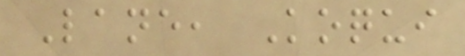Lane, Koqui
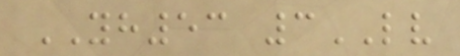YH53 3LV
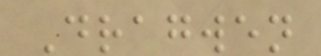Dragwen
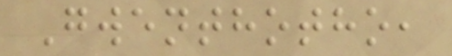Gwenthotho,
